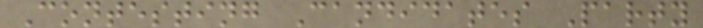Contesting Candidates Party
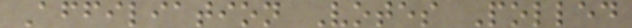Affiliation Votes Polled
